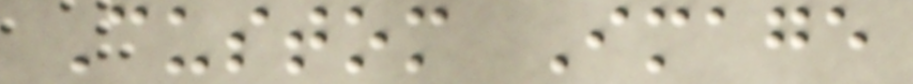Custom Image
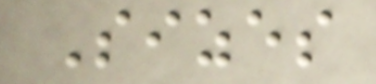Sizes
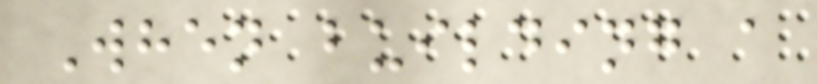When building a
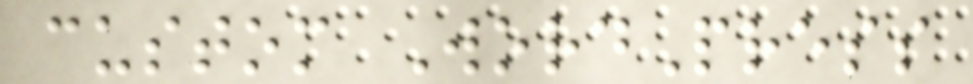custom WordPress
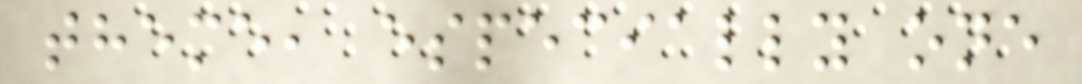theme, especially one
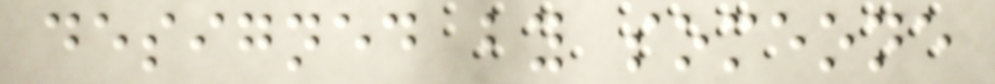designed by someone
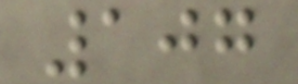107
